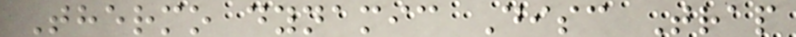Thermo dynamic Disc Trap
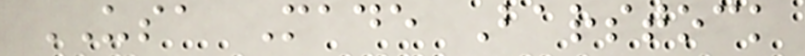USA Made Barstock
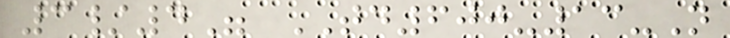3/4" TD600-13-N
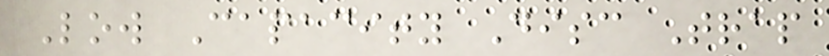Low Capacity Disc Trap
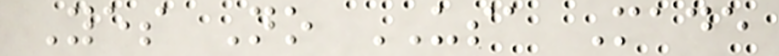Yes No USA Made
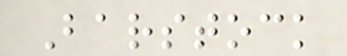Barstock
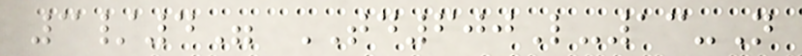3/4" TD600L-13-N
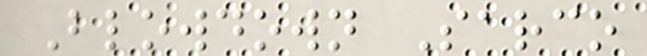Blowdown Sarco
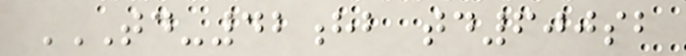TD-42HB TD600SB
